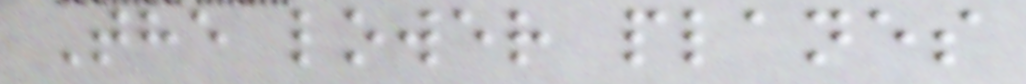The lower planes
